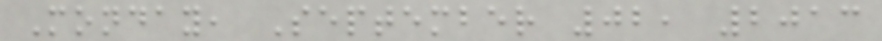Monday, September 02, 2013
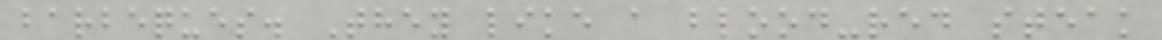barbeques. They like a blood-red steak
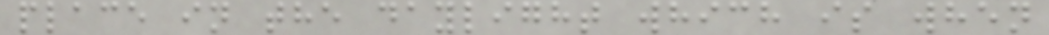place in the daylight which is when
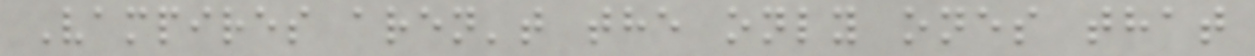Vampires aren't the only ones that
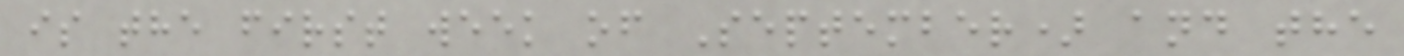is the first week of September) and the
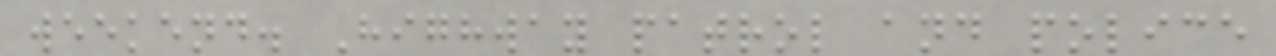weekend. Highway patrol and police
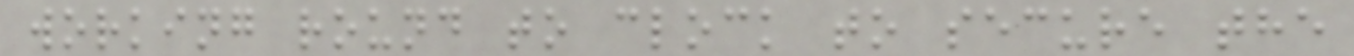working round to clock to secure the
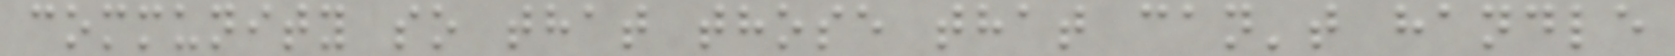community so that those that can't handle
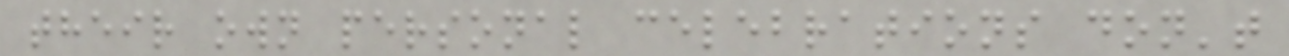their own personal celebrations don't
